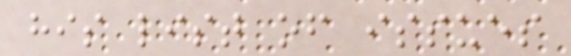his list of issues
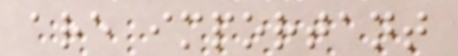are important
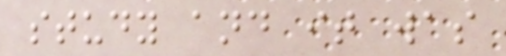study and it was
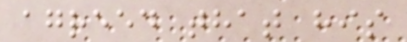agreed that his
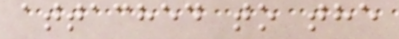attached to the
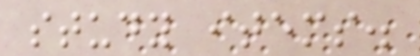study items.
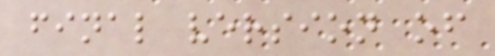final version of
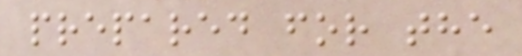prepared for the
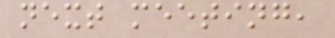next meeting,
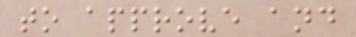to approve and
